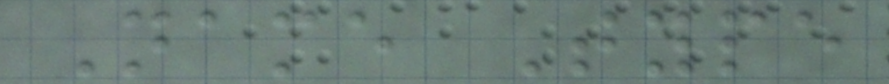Name Type
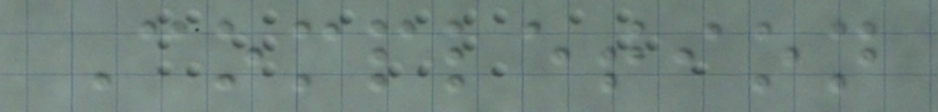Completion
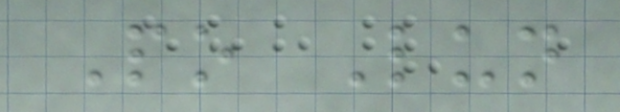Po Lun
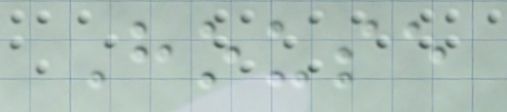House
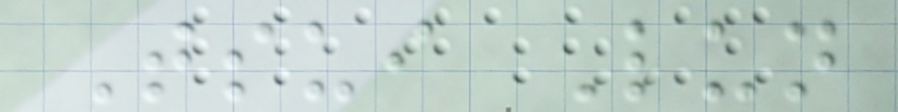Tsui Lun
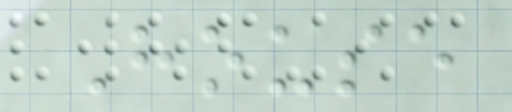House
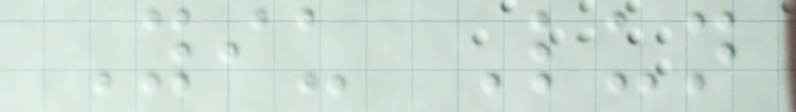Yiu Lun
